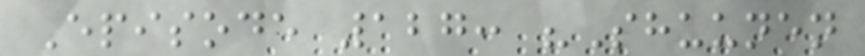Episode 127: "Shuunen
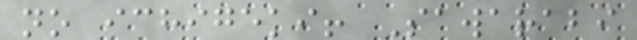no ichigeki! Sawarabi
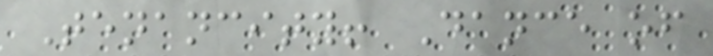Tenancity! Dance of
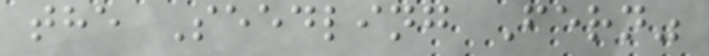the Seedling Fern"
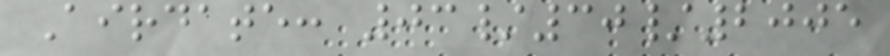Airdate: 03/30/2005
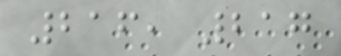216, 217
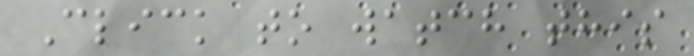Click to watch this
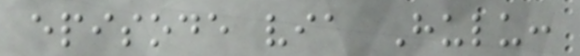episode via Hulu:
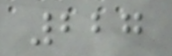227
